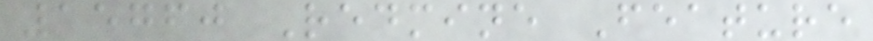15760 Redmine Feature
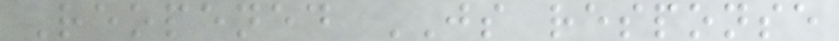Reopened JS response
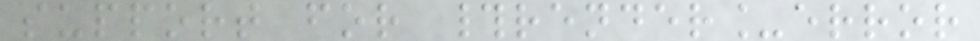support for #render_error
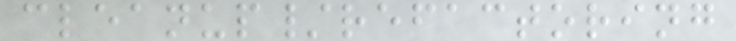cleanup/refactoring
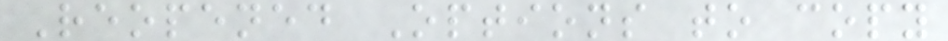Reopened Options to copy
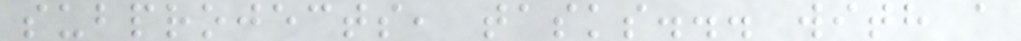subprojects, tasks... with a
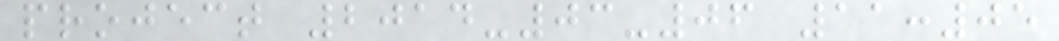project 2014-03-06 11:05
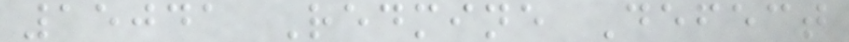15041 Redmine Defect
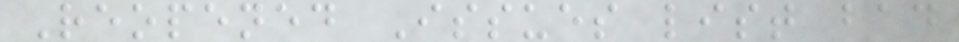Reopened Issues list bad
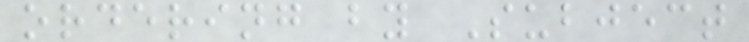ordering by Subject
